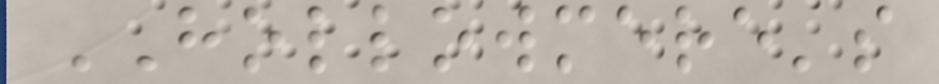HOLLOWMERE's
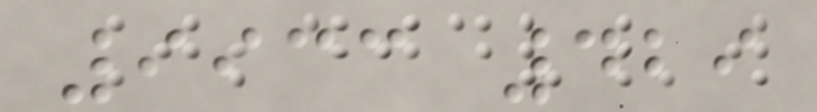9933 429
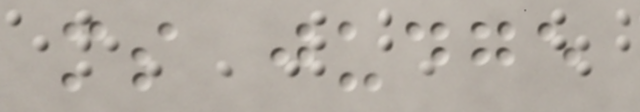ms judge
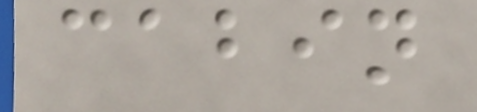cabin
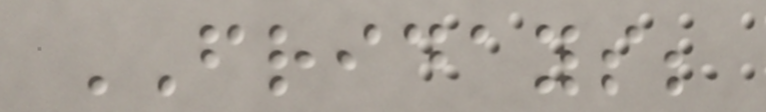FRIDAYS;
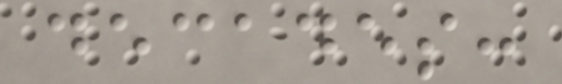decades:
